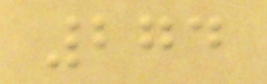274
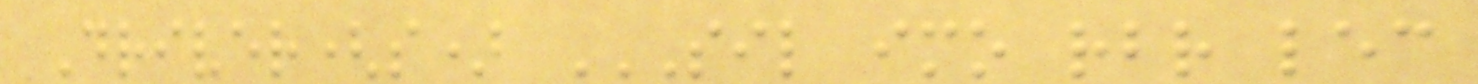Driver(s) SIL IMO RBR LEC
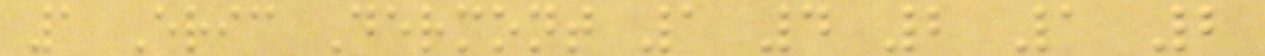1 Eric Dermont 1 4 2 1 2
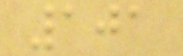101
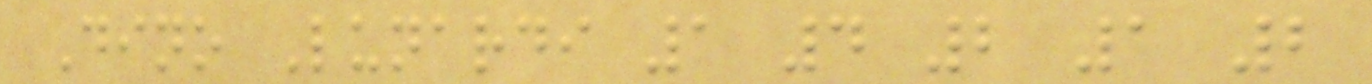Dino Lunardi 1 4 2 1 2
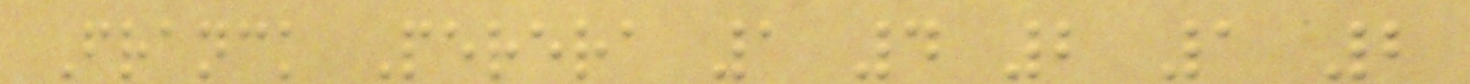Franck Perera 1 4 2 1 2
